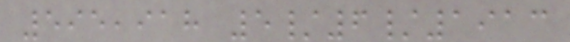595,918 5/6/1913
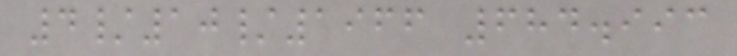4/10/1966 684.993
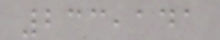233,141
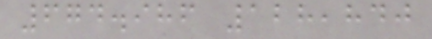674.986 128,840
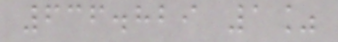636.829 1%
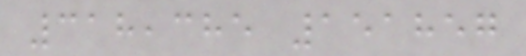318,385 151857
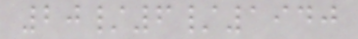20/6/1940
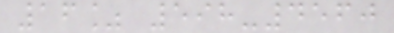16% 598-4560
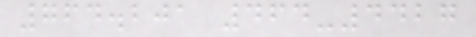764.201 464-4427
